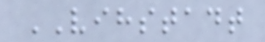VIHSTADT
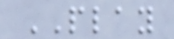PLAY
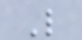L
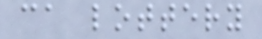ca lottery
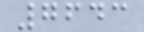7643
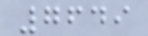7649
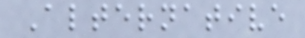Alternative
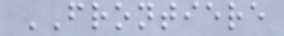FRONTIERE
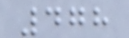478
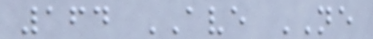164 AVE NE
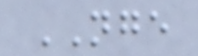NGE
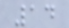14
